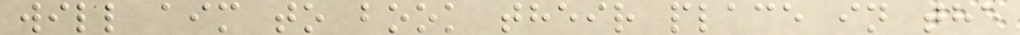will aim to book their place in the
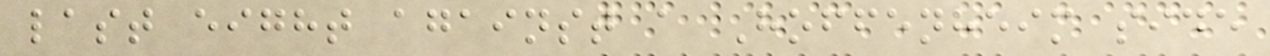last eight against a Hoffenheim side
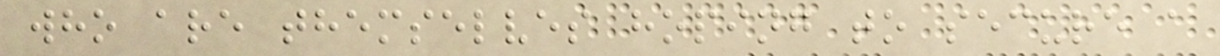who are themselves hoping to secure a
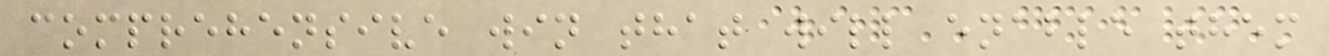comprehensive win that will enable them
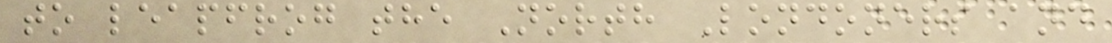to leapfrog the North Londoners and
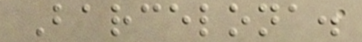Barcelona.
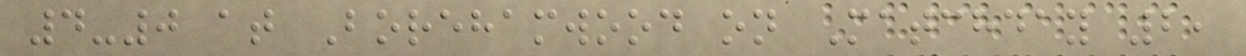4-0 at Borehamwood on Matchday 2,
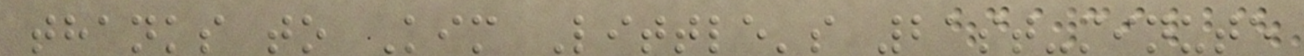thanks to Kim Little's 21st-minute
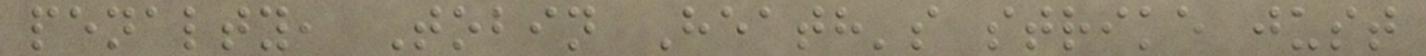penalty, Tobin Heath's strike just
